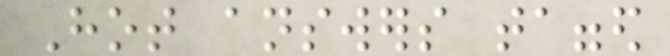Hot answers tagged
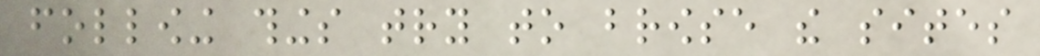following things try to browse the sites
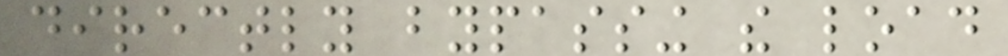directly bypassing the load
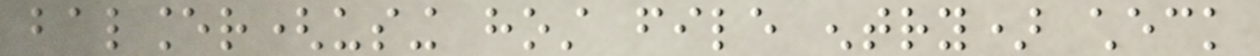balancer(using host file entry) check
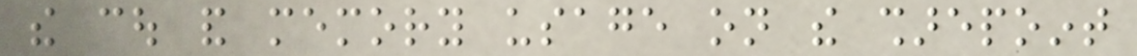the cou and memory usage on the sharepoint
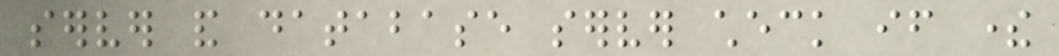server and database server check if there
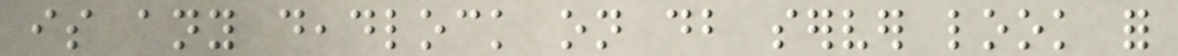is any deadlock on db server look for
